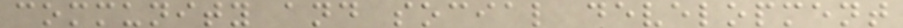community and social development
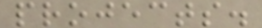projects.
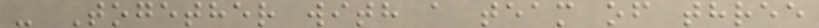- Together with a team of three
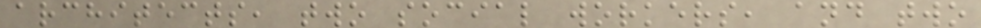architects, two social workers, and two
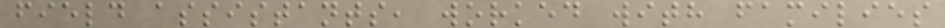field assistants, worked with families
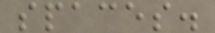spaces.
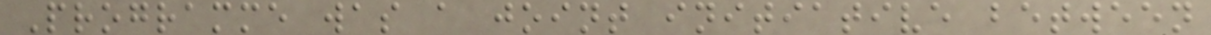Programme was a joint initiative between
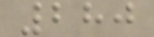280
